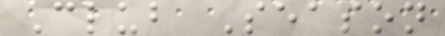Club Season
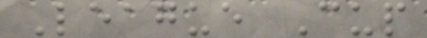League Cup
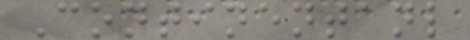Continentanl
